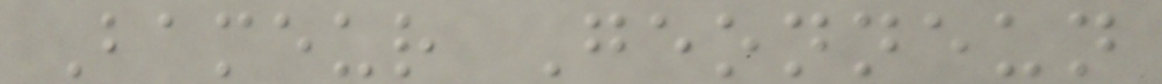Bameur Geonneun
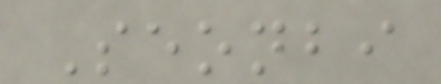Seonbi
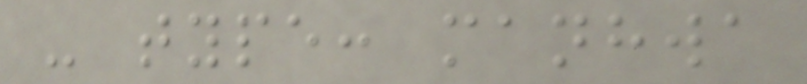- type: manhwa
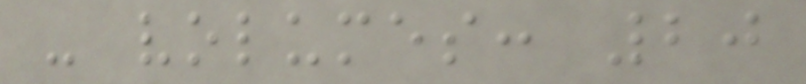- volumes: 20
